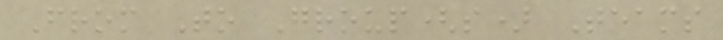From To Group(s) Teams
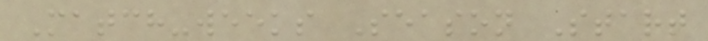Match-weeks Season Start
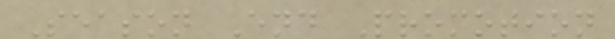Season End Promotion
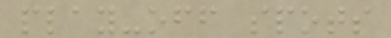play-off spots
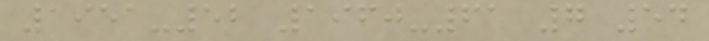1951-52 1960-61 7 54
